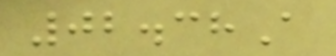02.38A
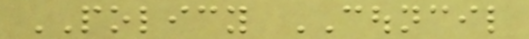POLICY COUNCIL
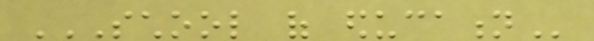SCHOOL OF EDUCATION
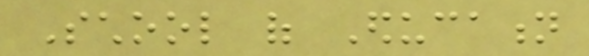School of Education
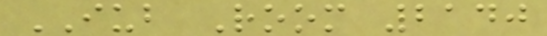IUB Room 2140
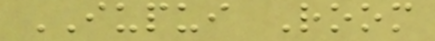IUPUI Room
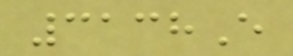3138E
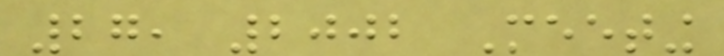27, 2002 Meeting
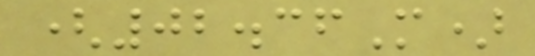(02.36M)
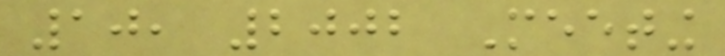10, 2002 Meeting
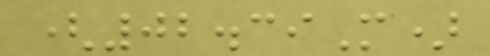(02.39M)
